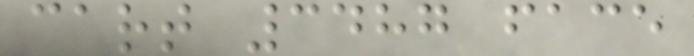cart 3487 face
